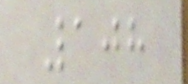108
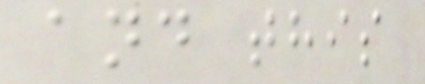and this
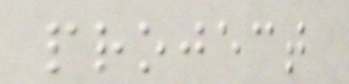project
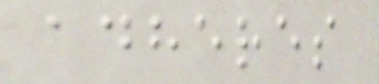adheres
